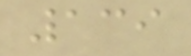139
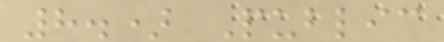8.) Public
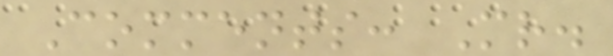Comments: Mr.
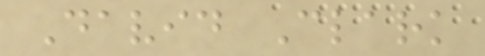David Clark
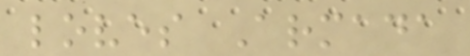loves Armada
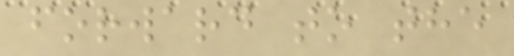forward to the
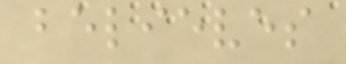believes
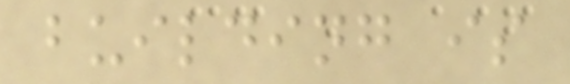building is
